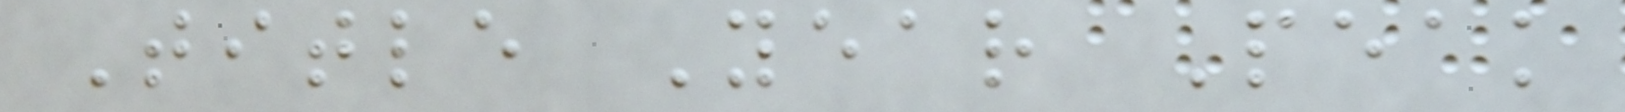Title Year Peak
